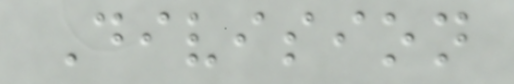Division
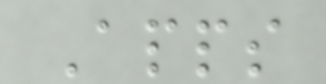Apps
